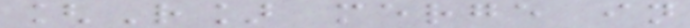[R] merge in
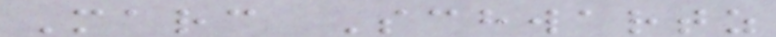Marc Schwartz
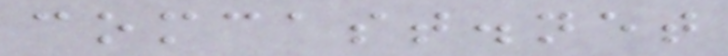comcast.net
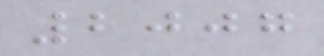2007
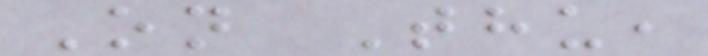On Thu,
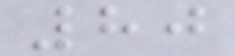80
